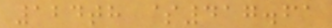124th $417.61
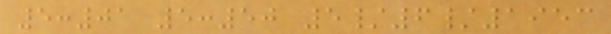5:01 5:50 5/6/1953
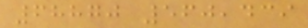68870 560,439
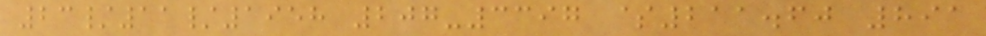23/11/1958 207-3397 $211.60 891
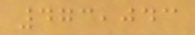473,043
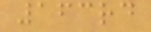163rd
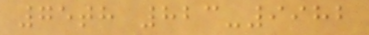75th 823-9982
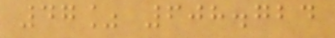47% 608.724
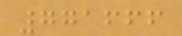771666
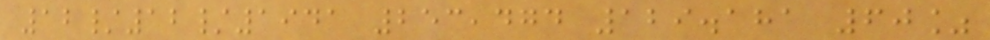12/12/1941 253,474 129.181 60%
